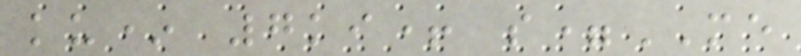ku* 7ki+ s=ME
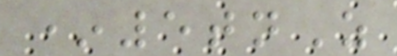*5tnZ
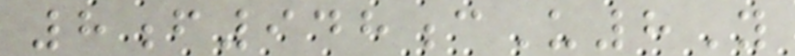8f948cU8Y
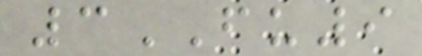3FU9
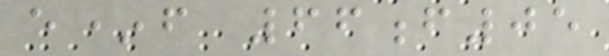e*f 66f05
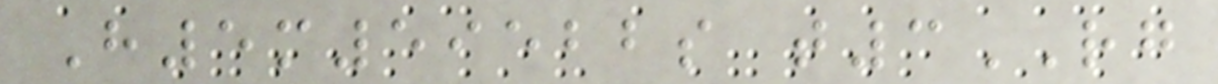H5m59522s t3RG
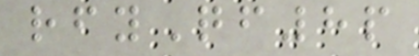rfyQf8p
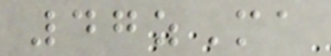47zMa
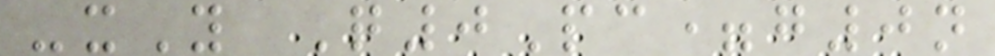-xY Q0Pc=g0n
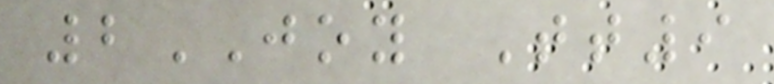2JOY Tt9
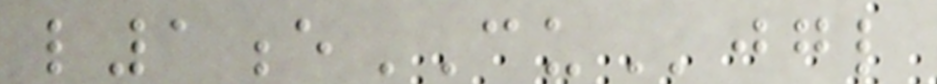l1eCUjgl
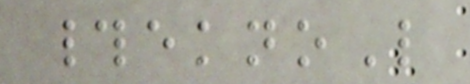#eknoL
